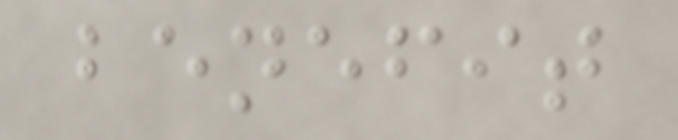benefit
